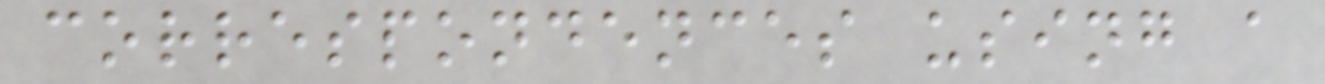correspondences using a
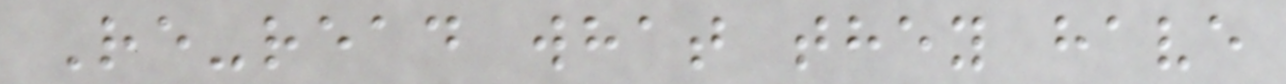Re-read what they have
